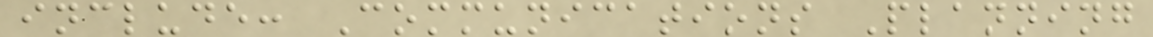include: Communications Planning
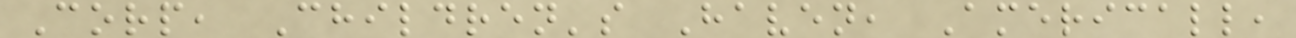Corp, Children's Haven, Americall,
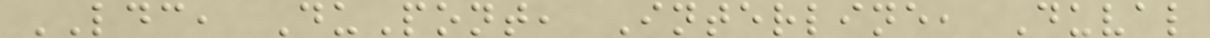LDC, DuPont, Interline, Duval
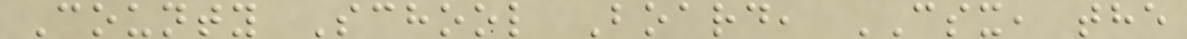County School Board, CSX, the
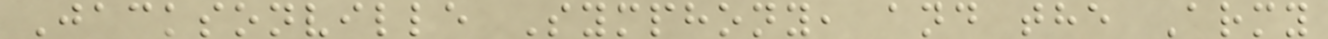Jacksonville Symphony, and the Army
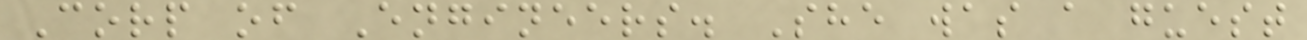Corp of Engineers. She was a guest
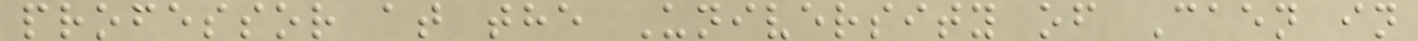professor at the University of Caen in
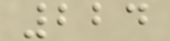224
